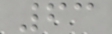63
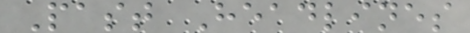Past Headlines
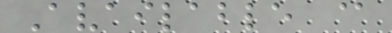Available @
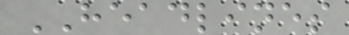HEADLINES
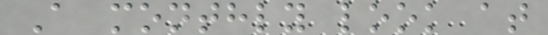A monthly look at
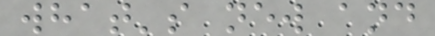what's new and
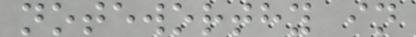noteworthy in
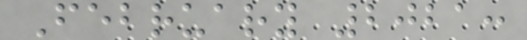February 2021:
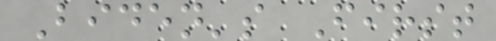Biden's First
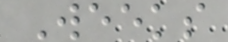Weeks
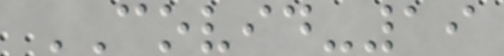COVID-19
